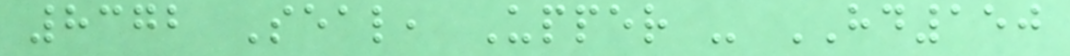8372 Seal, Upper - HD150
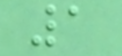1
